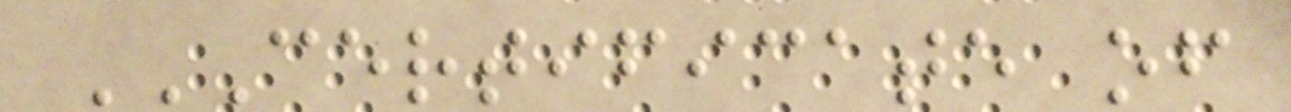CERTIFICATE OF
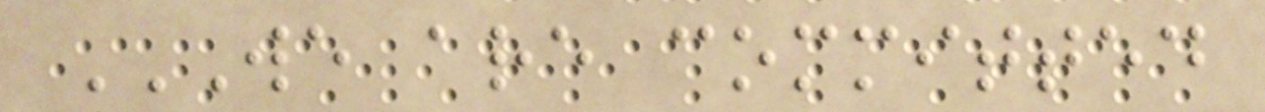WE ARE COMMITTED
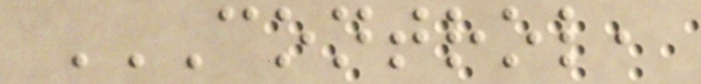CONTROL,
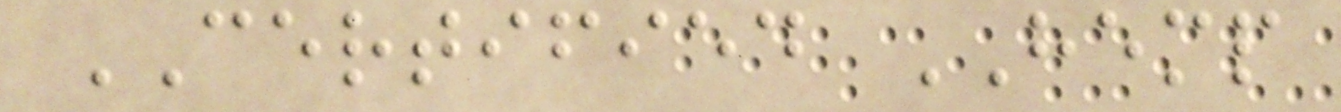CERTIFIED HEMP
